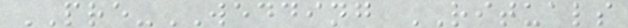PRE-WEDDING RITUALS
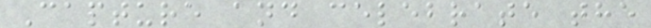Capture and celebrate the
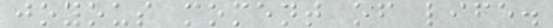joyous moment of life.
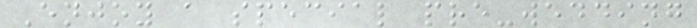Enjoy a special pre-wedding
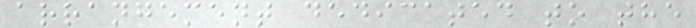arrangement dedicated to the
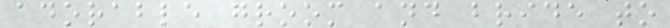adorable groom and bride to
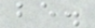be.
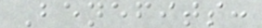Benefits:
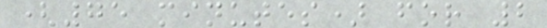(75 minutes) for 2
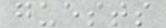guests
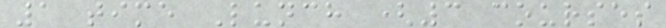1 time Lunch (3 courses
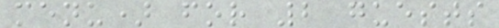menu) for 2 guests
